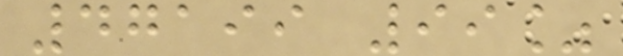47199 99%
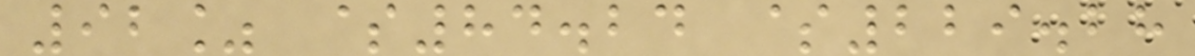92% $84.24 $229.28
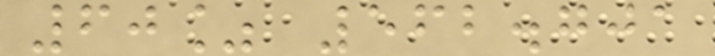60% 562.701
